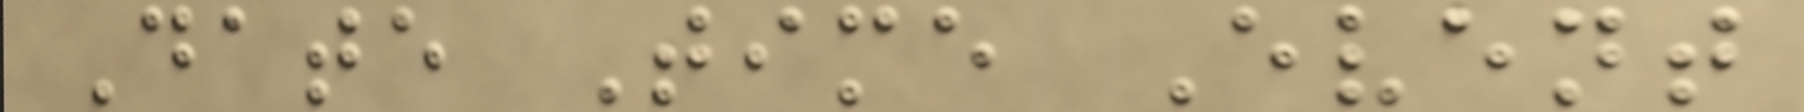Date Time Event
